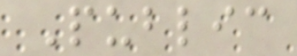Public
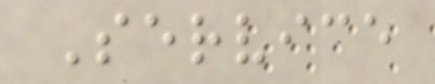Service
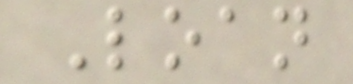Loan
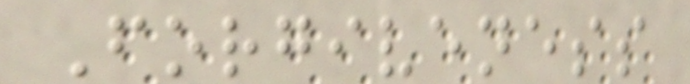Forgiveness
